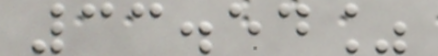33.54%
